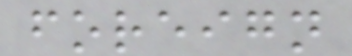foreign
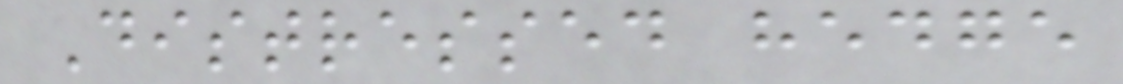Distressed hedge
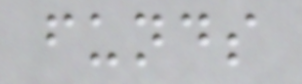funds
